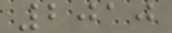2010
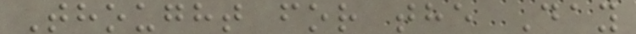Thought for the Day
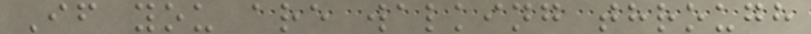If you are walking through
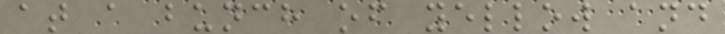at a bunch of yellow and
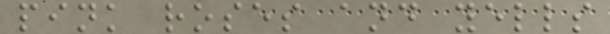pink roses and yells
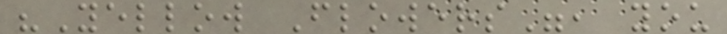"Yellow Flowers", you
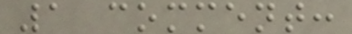1 comment:
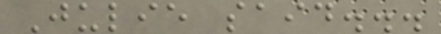Julie said...
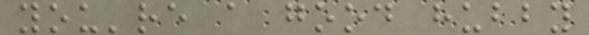you're a good hubby
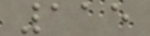115
